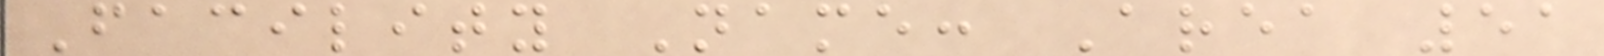Facility Name: Area 51
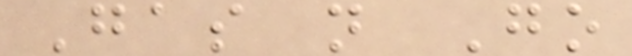Gas n Go
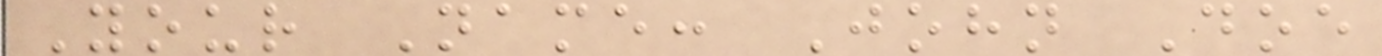Your Name: John Doe
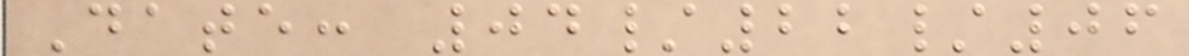Date: 04/22/06
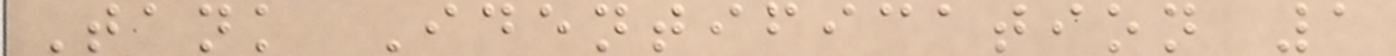Tank Identification 1
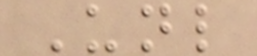Unl
